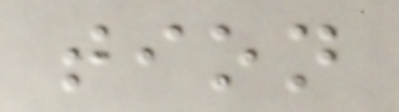tion
